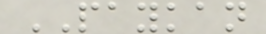PAYKAN
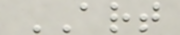ART
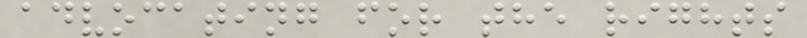advocating for the rights
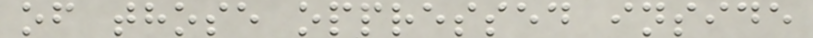of those oppressed inside
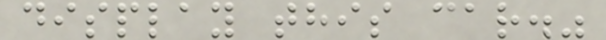display this car."
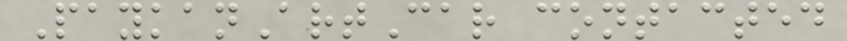PaykanArtCar contacted
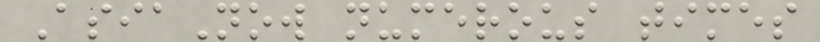AsiaNow numerous times
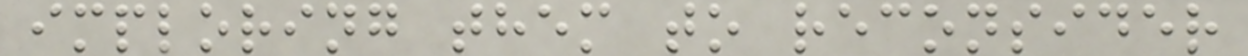imploring them to reconsider
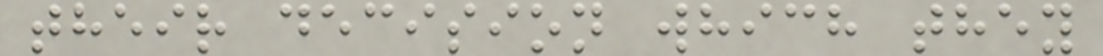their decision which they
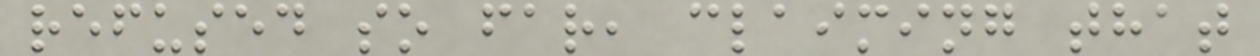refused so far, claiming that
